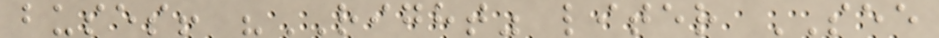buses! "RIGHT" liter SEE
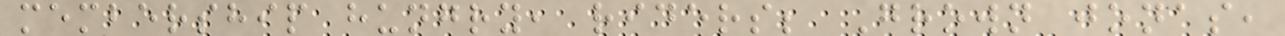membership hungry, riders; Grown jonas,
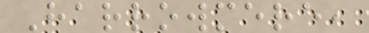Harrowmere,
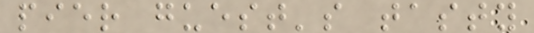pier guest's tasty
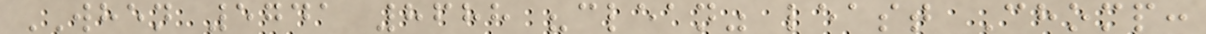WHEN 5741 8688 "clean" least Chomp:
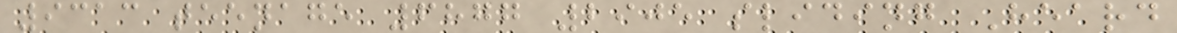9313 teenage 6877 2905 sliding Heard
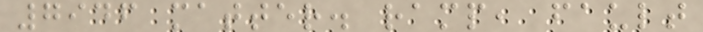7946 matter. ramp, fault
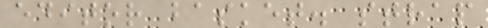editor basket. strap
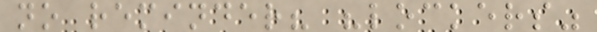no reminder? "lockers"
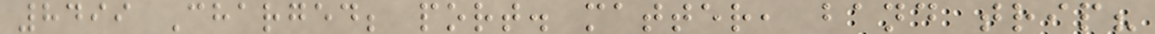8499 Charged; port. matter, band trip?
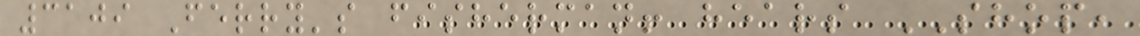3109 Ferry's fisherman! hears SHOP,
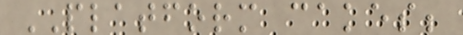PLATFORM cakes;
